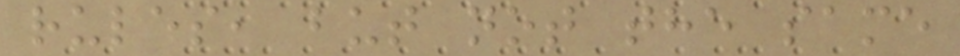rules, but not the same
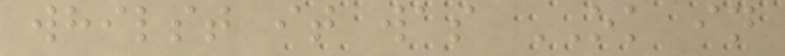whilst it was OK in
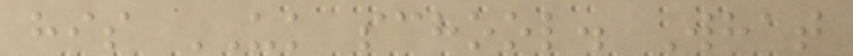his UK school. What
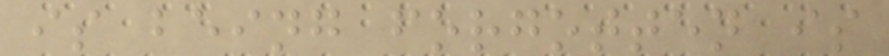is being forgotten is
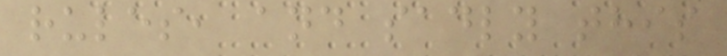rules, and sadly this
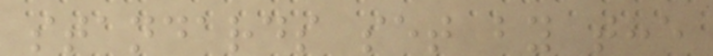standards set by the
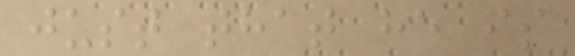just that he is
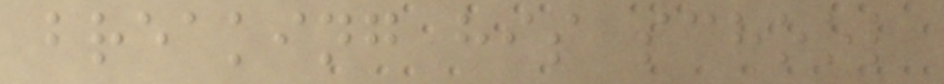breaking his school
